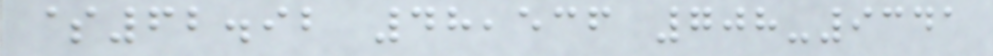$62.92 48,536 708-9341
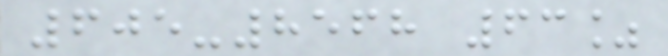605-8568 63%
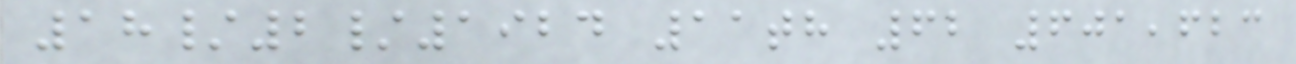18/2/1924 11th 62 601,623
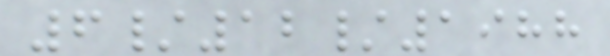6/12/1988
